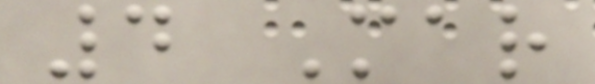4 Mar
